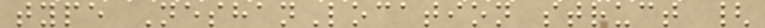type NeshanLocation struct {
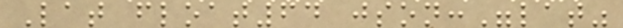Lat float64 json:"lat"
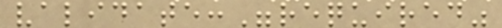validate:"required"
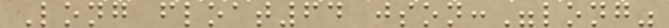Long float64 json:"long"
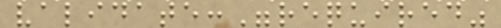validate:"required"
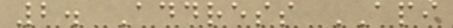2. Address API
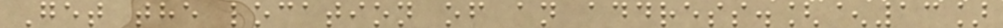Get the location of an address.[^13]
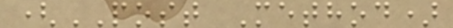(POST Method)
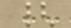{
